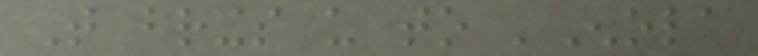That brings us to 'Enola
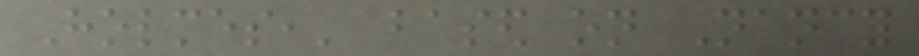Holmes,' based on Nancy
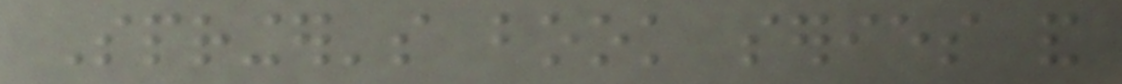Springer's book series and
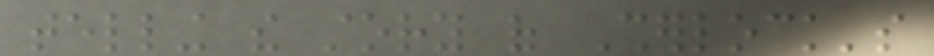telling the story of Sherlock's
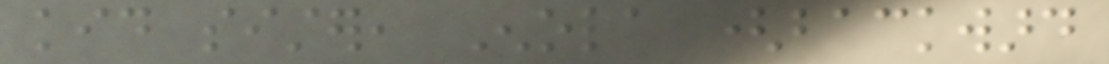kid sister, Enola (backward
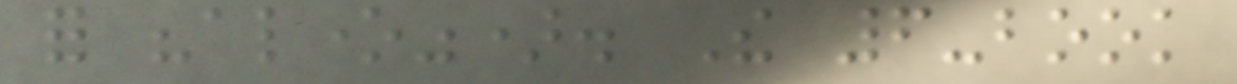for "alone"). The 6-book
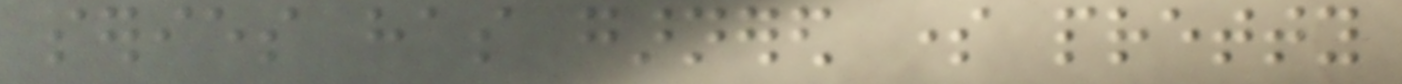series has garnered some pretty
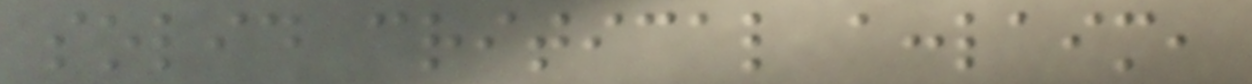solid critical acclaim,
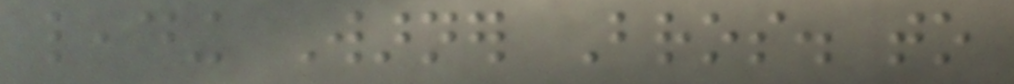leading Warner Bros. to
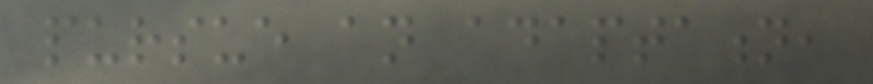pursue an adaptation,
